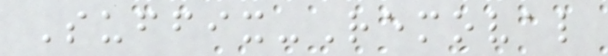Suffix-Removal
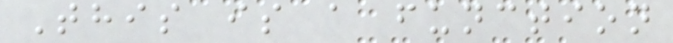This is a function
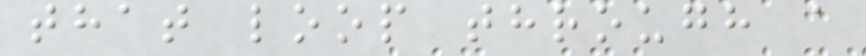that loop through a
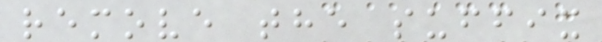remove the suffix
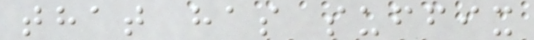that has suffix
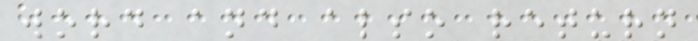word and also return
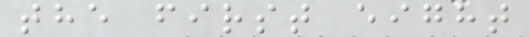the first eight
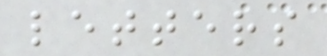letters
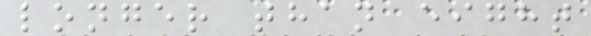longer than eight
